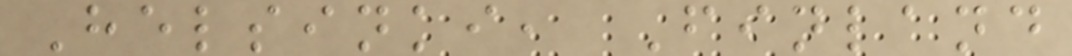Helsinki, Finland
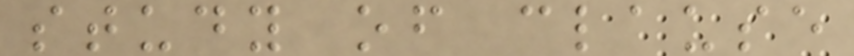study of clause
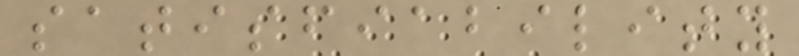satisfiability
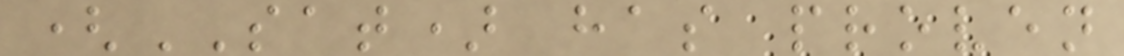(SAT) has proven
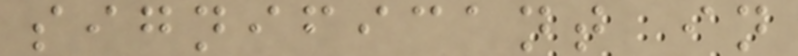significant in
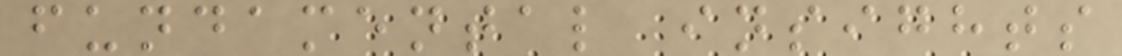fundamental insights
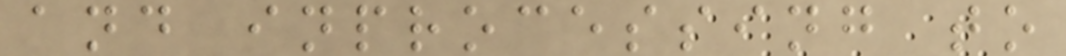and inprocessing to
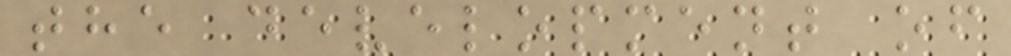the development of
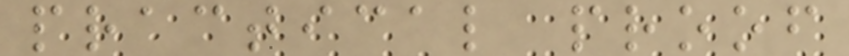practical proof
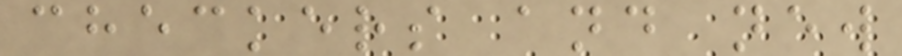checkers and new
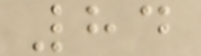84
